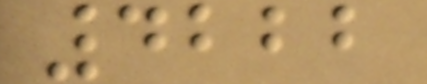4222
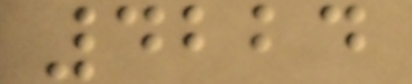4224
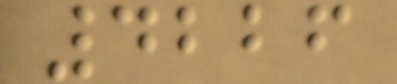4226
